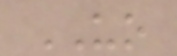UO
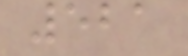521
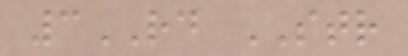3RD STR
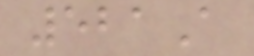521A
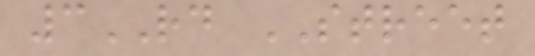3RD STREET
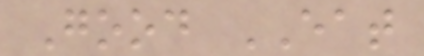Good EAT
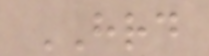HRD
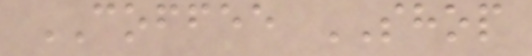COFFEE SHOP
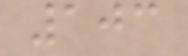103
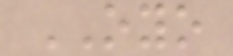OYO
